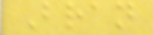Bran
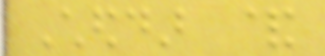Cheddar &
